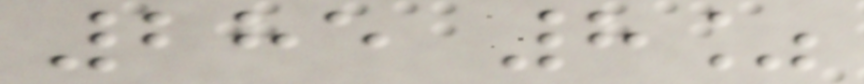285 8%
